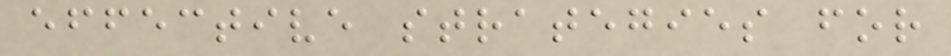effective strategies for
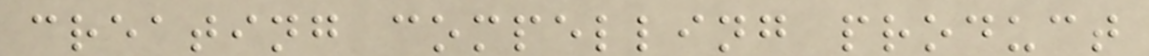creating compelling product
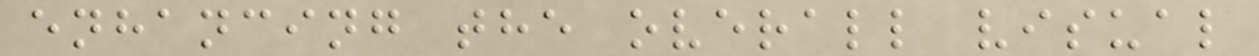enhancing the overall visual
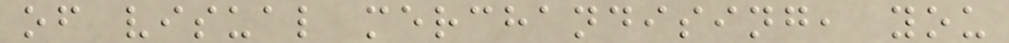of visual merchandising, you
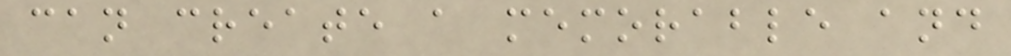can create a memorable and
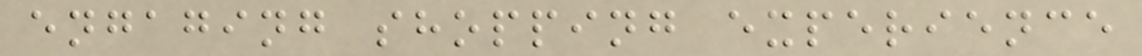engaging shopping experience
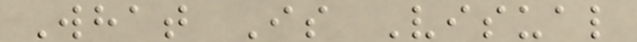What Is Visual
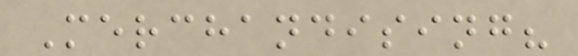Merchandising?
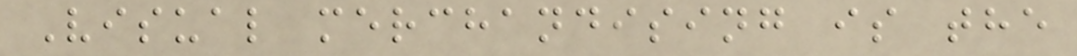Visual merchandising is the
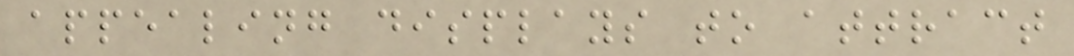appealing displays to attract
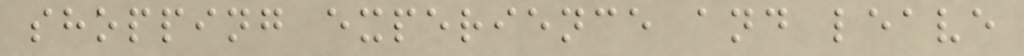shopping experience and leave
